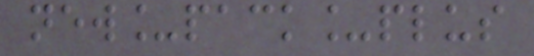new_pack_plus
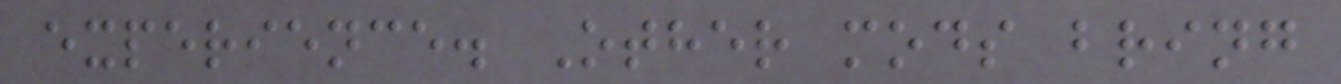experience. Other mods bring
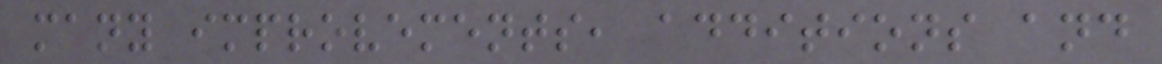many improvements, additions and
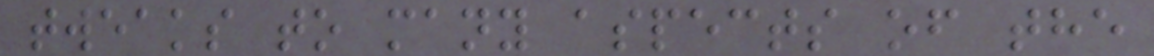tweaks to many aspects of the
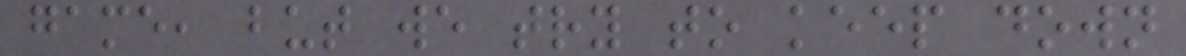game, but we try to keep down
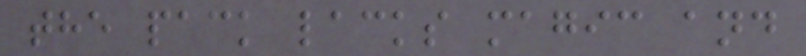the pack lacks magic and
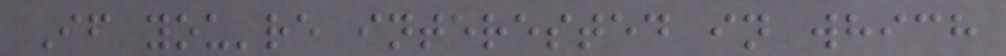If you're interested in which
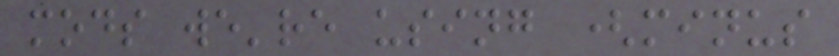mods we're using (minus
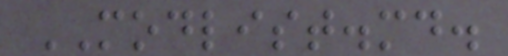MODLIST.md.
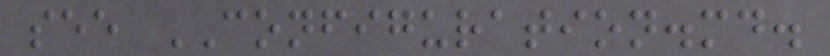see CONFIGURATION.md.
